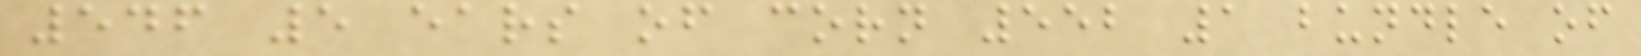546 5 ears of corn 552 1 bundle of
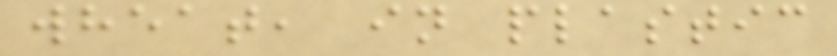wheat, in plastic
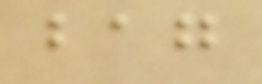bag
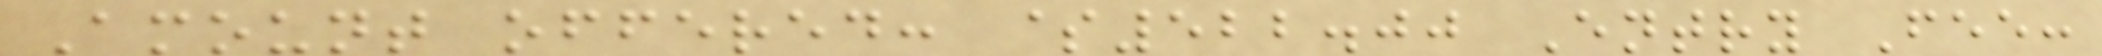Amount offered: $522.00 Entry Fee:
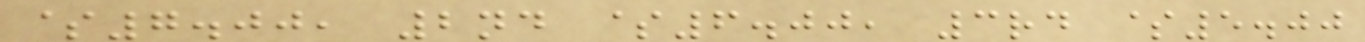$7.00, 2nd $6.00, 3rd $5.00
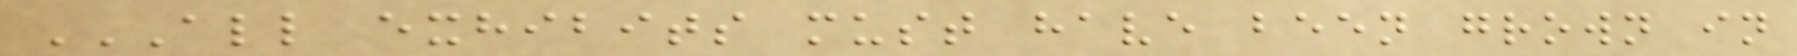ALL EXHIBITS MUST HAVE BEEN GROWN IN
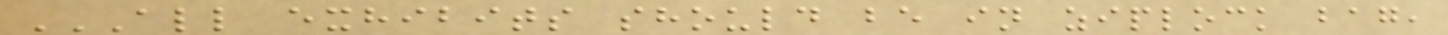ALL EXHIBITS SHOULD BE IN ZIPLOCK BAG,
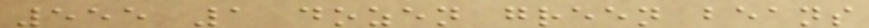555 1 dozen green beans
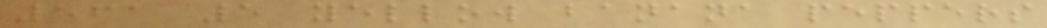561 5 yellow banana peppers
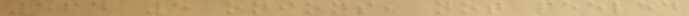564 5 onions, not peeled
